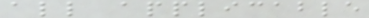all applicable
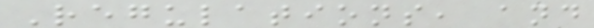Regulations, and
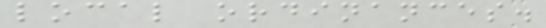local ordinances.
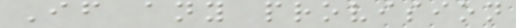If any provision
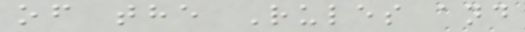of the Rules and
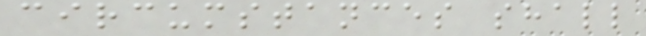circumstances shall
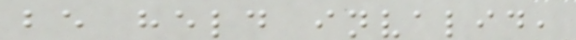be held invalid,
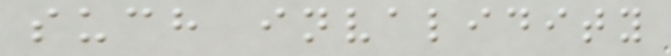such invalidity
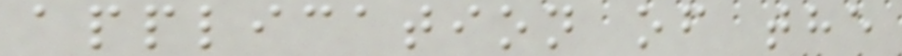application of the
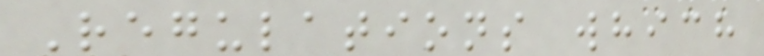Regulations which
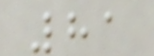81
